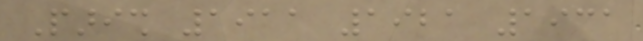Parish 1911 1921 1931
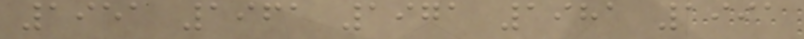1951 1961 1971 1981 1991
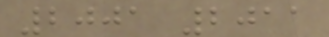2001 2011
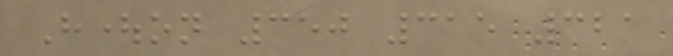Houghton 350 315 321
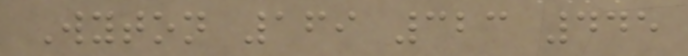Wyton 169 323 445
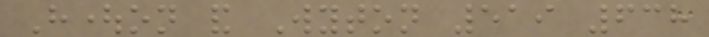Houghton and Wyton 519 638
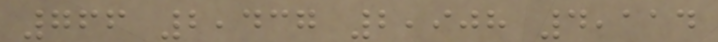766 2,437 2,908 4,114
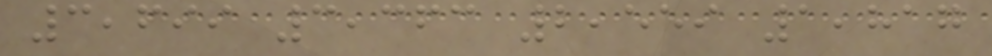3,699 3,363 2,559 1,817
